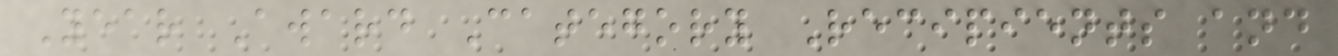Year Award Category Recipients and
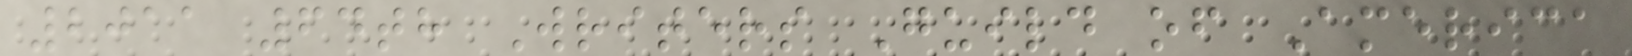2011 64th Writers Guild of America
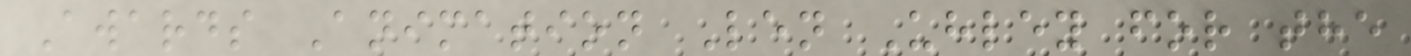Awards Animation Len Uhley for the
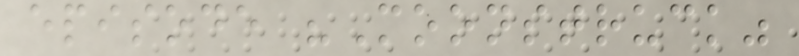episode "Moonstruck"
